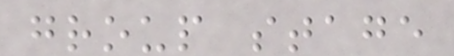group stage
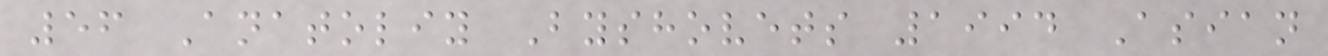56 Anatoliy Byshovets 1994 Asian
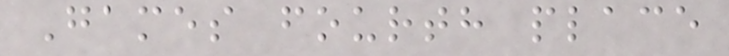Games fourth place
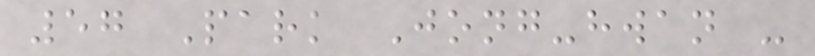57 Park Jong-hwan -
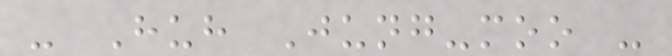- Huh Jung-moo -
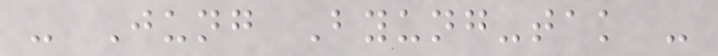- Jung Byung-tak -
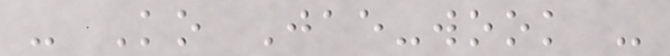- Ko Jae-wook -
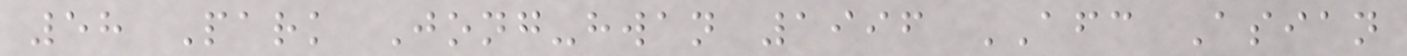58 Park Jong-hwan 1996 AFC Asian
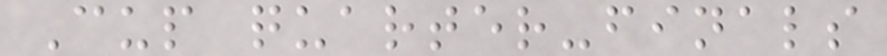Cup quarter-finals
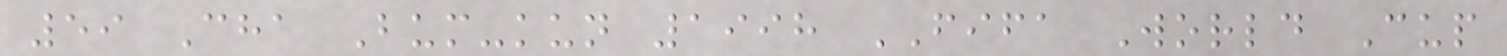59 Cha Bum-kun 1998 FIFA World Cup
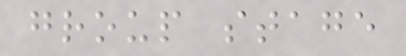group stage
